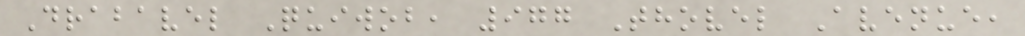Drabavel Quiwob, 977 Thovel Avenue,
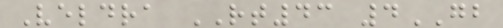Veldra RT43 4GB
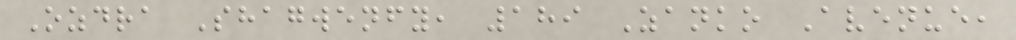Ozdra Shagwenfy, 189 Zanko Avenue,
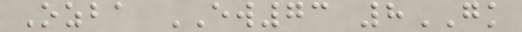Ozba EW73 8GK
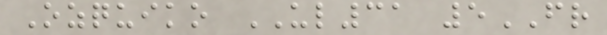Ozquiko UL31 5FR
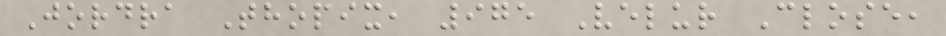Jordra Thopix, 975 Velur Close,
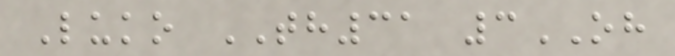Luko TH31 3OH
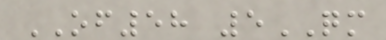OF58 5QM
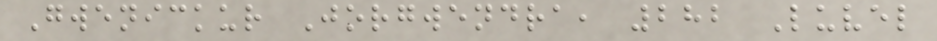Gwenickur Jorgwendra, 282 Luvel
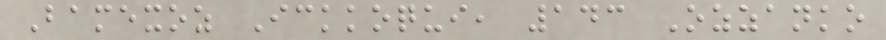Bamexoz Ickkoqui, 143 Ozzanko
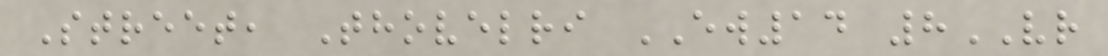Street, Thovelri EW14 8VR
